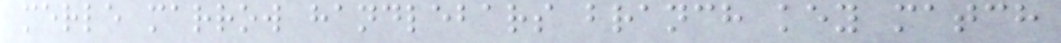merle marrow handlebars branch key match
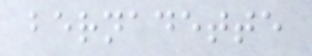bernadette
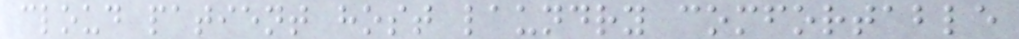cloud patient host laundry comfortable
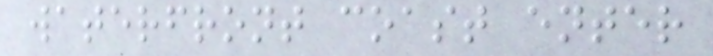waterfront coast enter
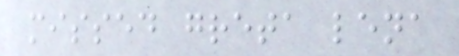missed greta lena
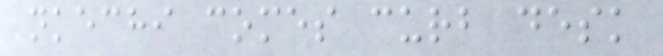nkechi comes curb desk
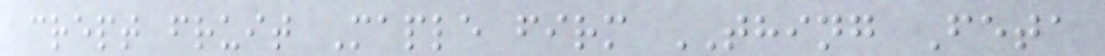crept fruit Maple firm THING Feta
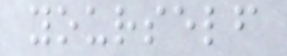yourself
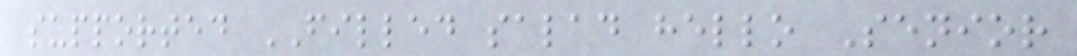supported FILLED salad hello Senior
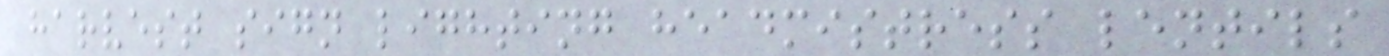harvest sign lighting headmistress lentils
